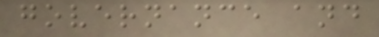governance and
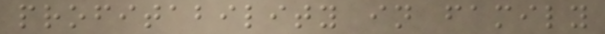profitability in family
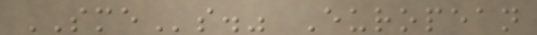SMEs." European
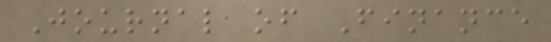Journal of Finance
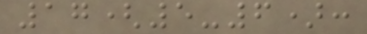17(5-6):
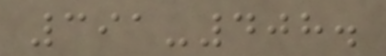391-408.
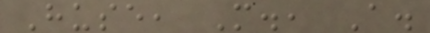Huse, M., A.
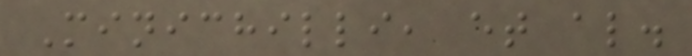Minichilli, et al.
